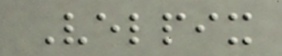Velpix
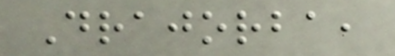Drajorba,
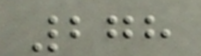278
